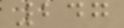247
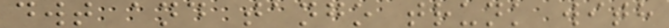dwt and tango trunk with
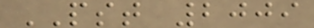PST 2009
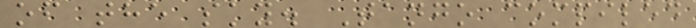of the sky. Tango compiled
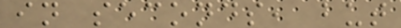in seconds, but
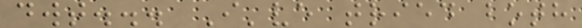dwt... I've tried both
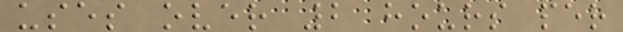uses over 2 hours per
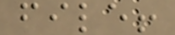file!
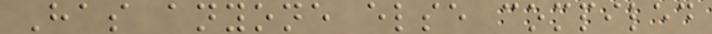Has anyone else compiled
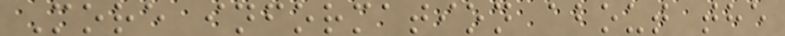More information about the
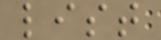list
